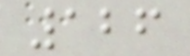126
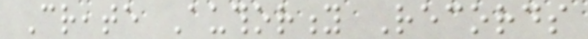Create Authority Records
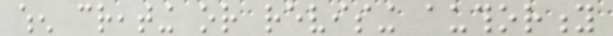when creating or revising authority
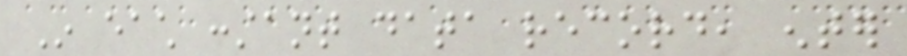In each constant data record, enter
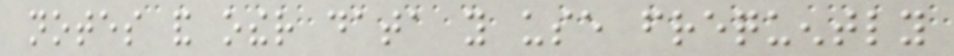notes and other data you use frequently
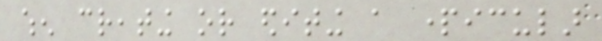when creating or editing a particular
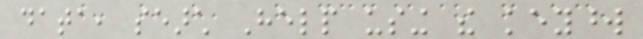data, search Help using the keyword
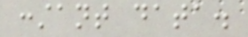constant data.
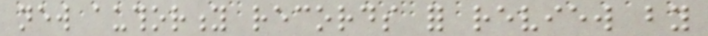new authority records for review by
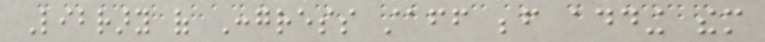Library of Congress staff before adding them
